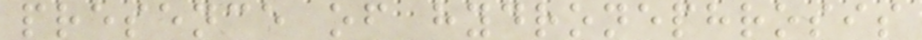presence of hydronephrosis
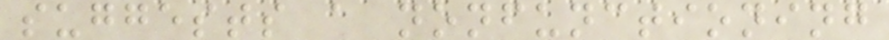suggests a nonfunctioning
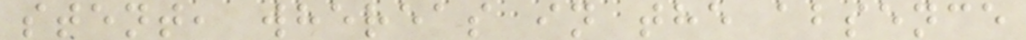stent, whereas in the absence
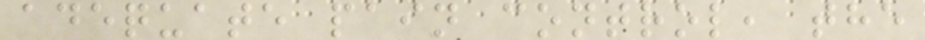adequate pain control, the
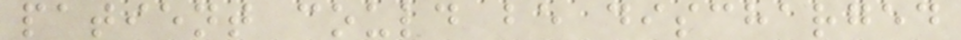patient could be discharged
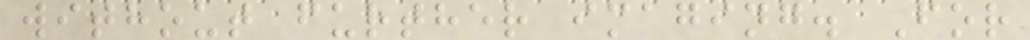without further imaging. For
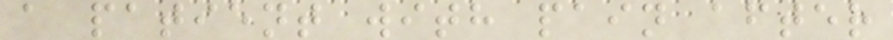a patient with pain after
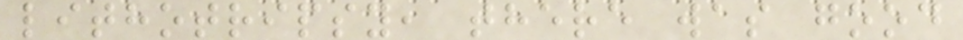lithotripsy, there was good
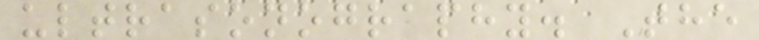ultrasonography. The
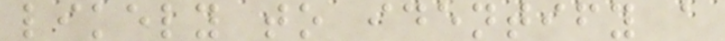likely to identify a
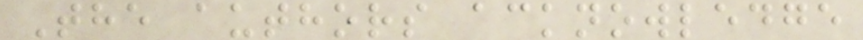The authors acknowledge
